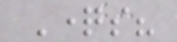Questions?
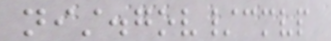nist.gov/cmvp
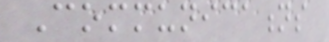Communications
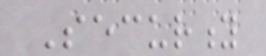Security
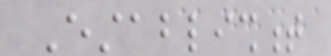Establishment
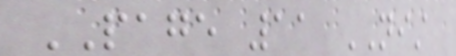PAGE 11 NIST
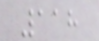118
